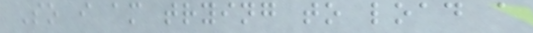So i am trying to load a
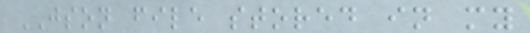JSON file stored in my
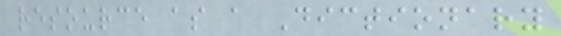resource as a Dictionary
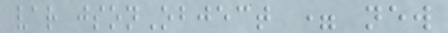var jsonObject = new
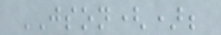JSON();
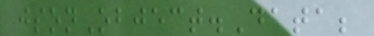jsonObject.Data;
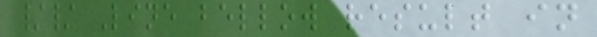// Line bellow result in
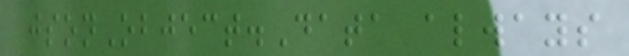jsonObject.Data always
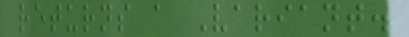returns a Variant.
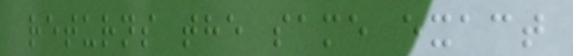returns the same exact
